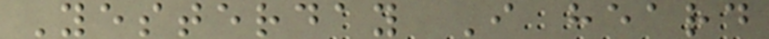Yesterday I heard
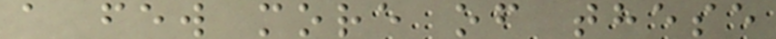a few more of these
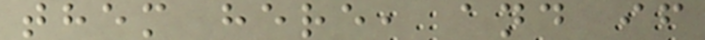them here, and if
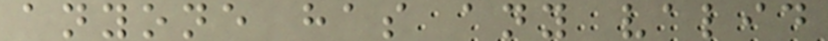anyone has any valid
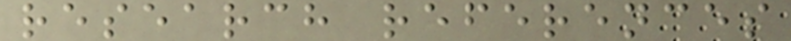research references
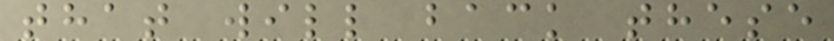that will back these
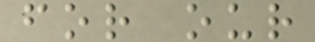for our
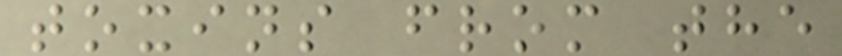toxins from the
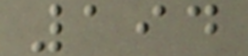194
